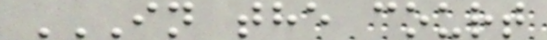IN THE COURT
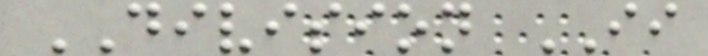DIVISION II
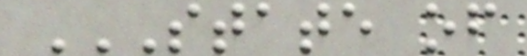STATE OF
